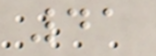41
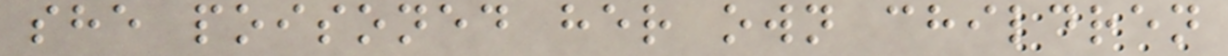she poisoned her own children
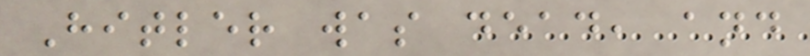Hitler was dead, and
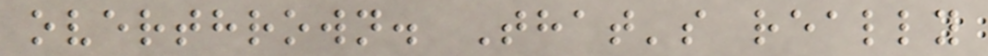overthrown. That's really
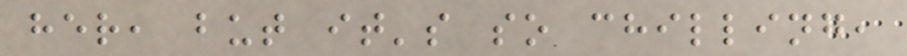her, but it's so chilling,
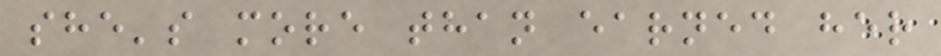she's more than earned her
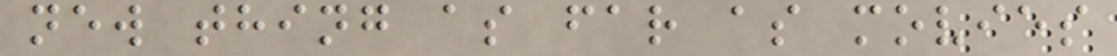new thing as far as movies
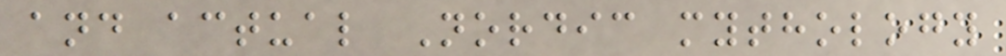and actual Nordic mythology
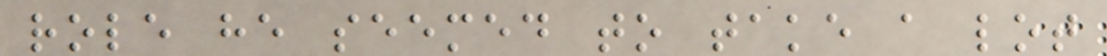role he seemed to take a lot
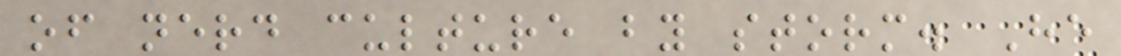of nerd culture by storm. He
